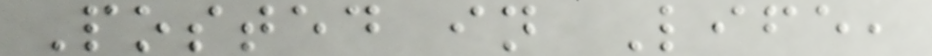Posted in Life,
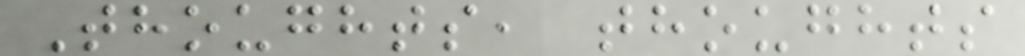Thoughts, thoughts
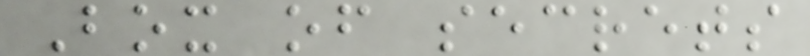Box of secrets
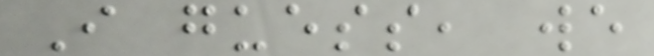I guess, we
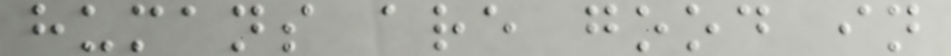humans are good in
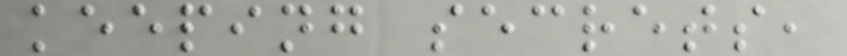keeping secrets,
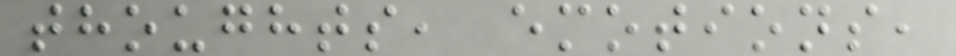thoughts, emotions,
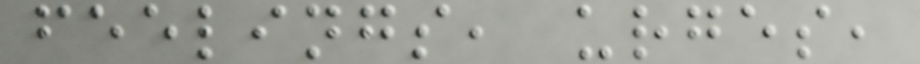feelings, urges,
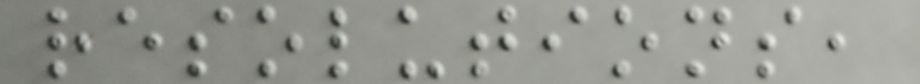resolutions,
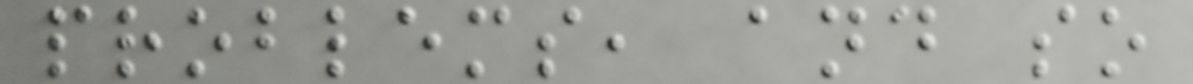problems, and so
